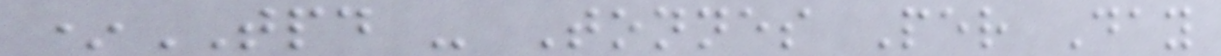*TPD - Tonnes Per Day
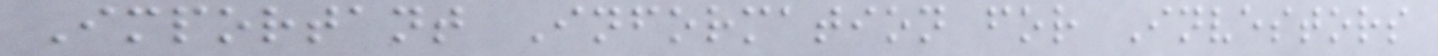Important Information for Investors
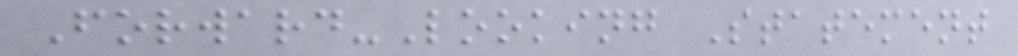Forward-Looking Statement
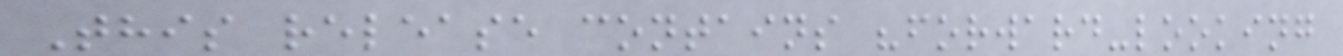This release contains "forward-looking
